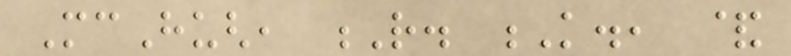McHugh, R. K., &
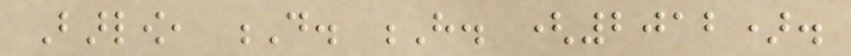Barlow, D. H. (2012).
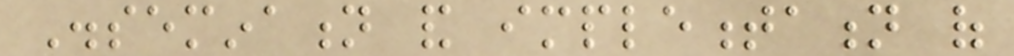Dissemination and implementation of
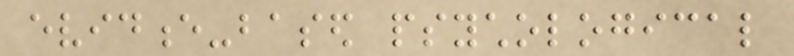evidence-based psychological
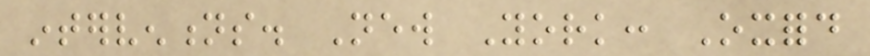interventions. New York: Oxford
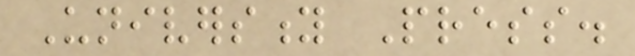University Press.
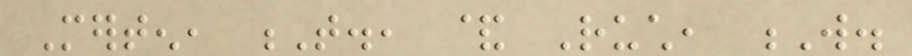Merten, T., & Ruch, W.
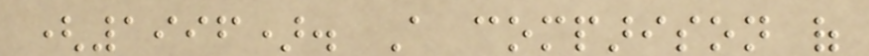(1996). A comparison of
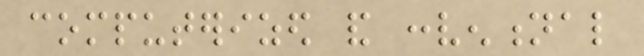computerized and conventional
